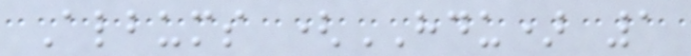Albums (HDU) 1
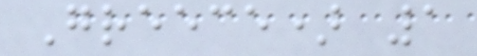Greece) 1
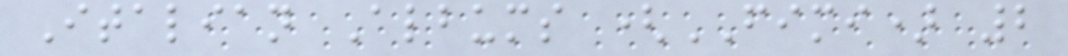Italian Albums (FIMI) 2
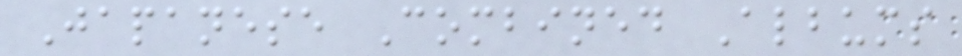Japanese Combined Albums
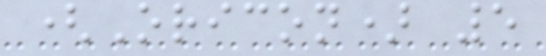(Oricon) 5
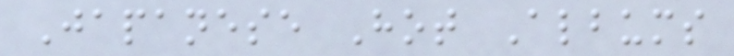Japanese Hot Albums
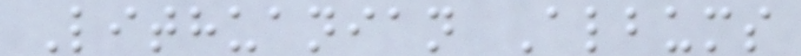Lithuanian Albums
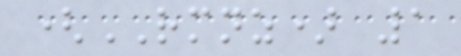(RMNZ) 1
